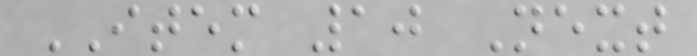ITEM 10 Next
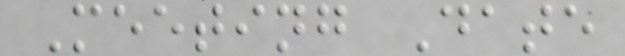Meeting Date
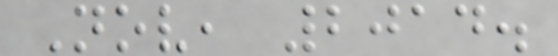Nov, 2014.
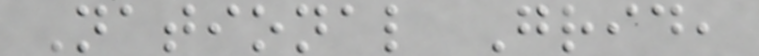National Grid,
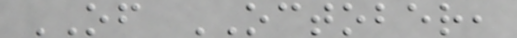OF OCTOBER,
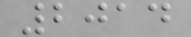2014
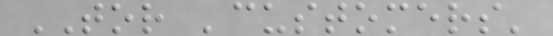TOR 'customers'
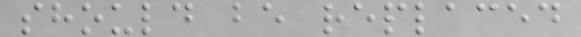should be replaced
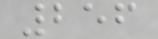256
